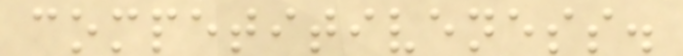competitiveness.
